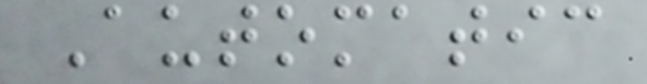Automatic
